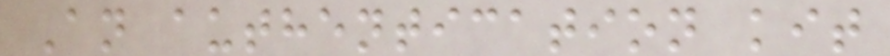An authentication kit
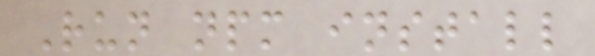Run npm install
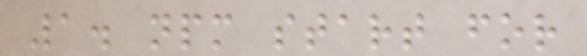1. npm start for
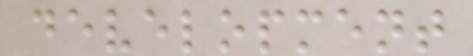development
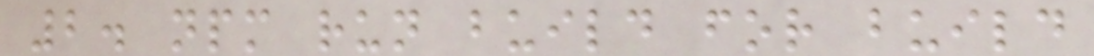2. npm run build for build
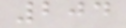204
